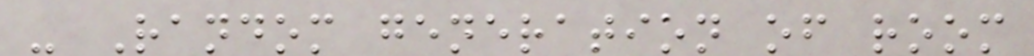- Random generation of room
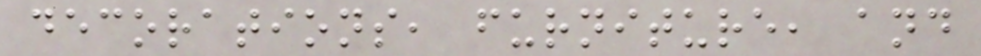decorations, furniture, and
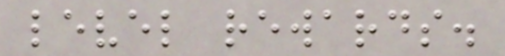level rewards.
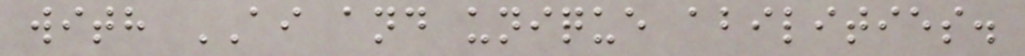with AI and unique abilities.
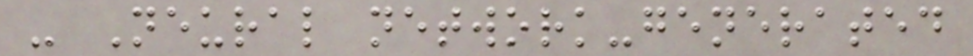- Neural network-generated
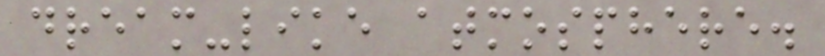dream-like atmosphere.
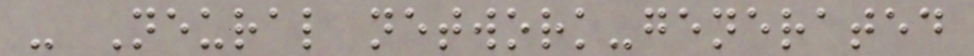- Neural network-generated
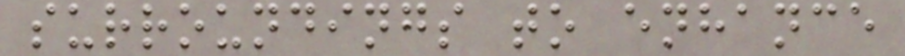surroundings to enhance
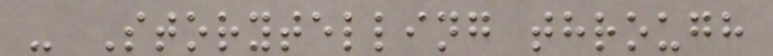- Storytelling through
